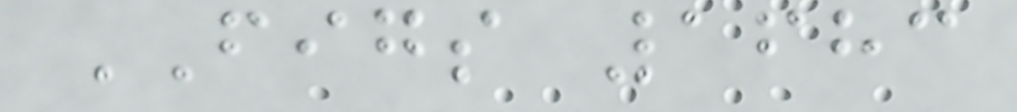FIGS 1683
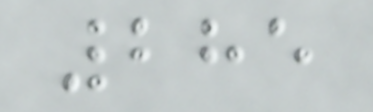285
